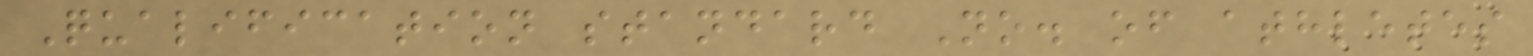Qualification standard No. of athletes
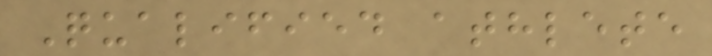Qualified athlete
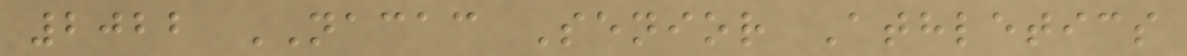2022 NACAC Senior Athletics
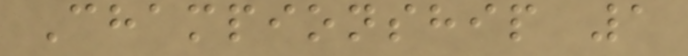Championship 1
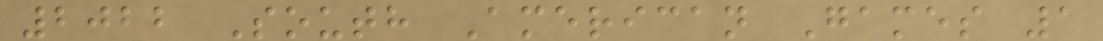2022 South American Games 1
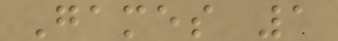Games 1
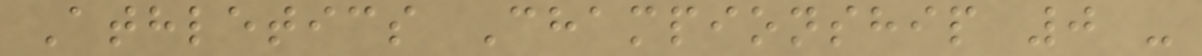Athletics Championship 0 -
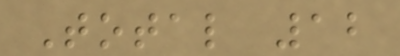Total 12
